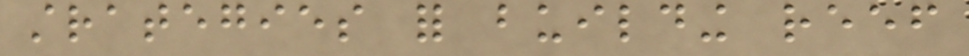strategies for building reef
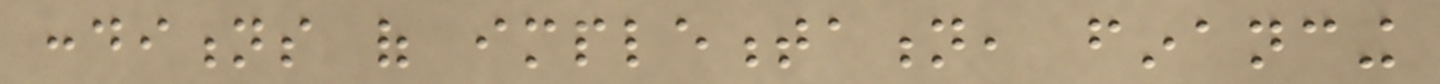conditions of implementation, financing
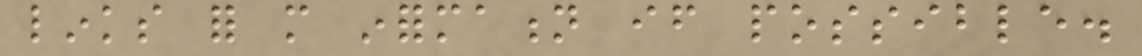links for more information if possible.
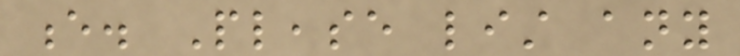e. Please list any
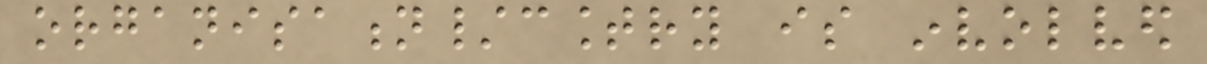organisation/country is involved
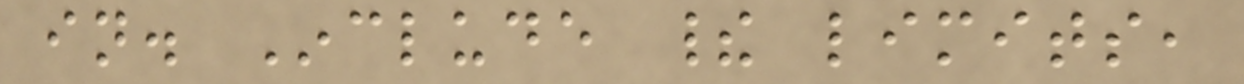in. Include their limits,
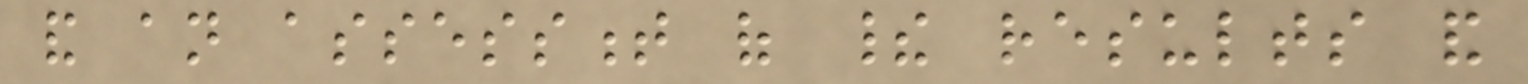and an assessment of their results and
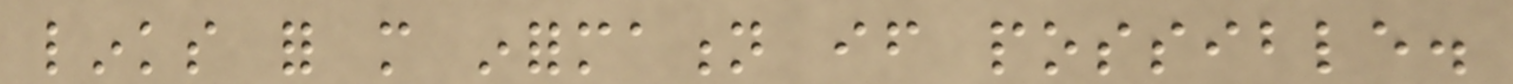links for more information if possible.
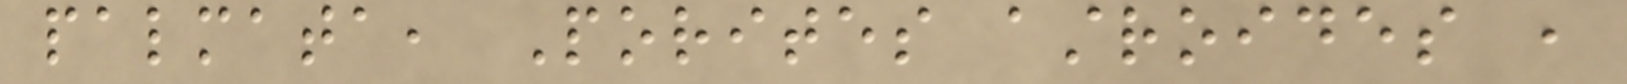palmata, Porites astroides ,
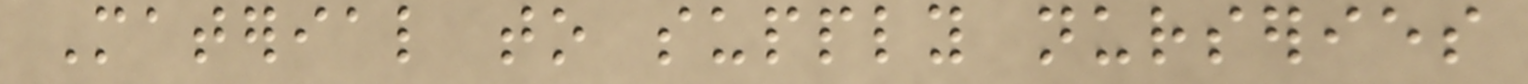Material to supply nurseries
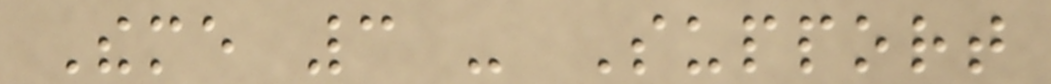Theme 3 - Support
